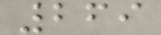269
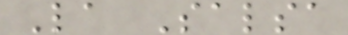La Salsa
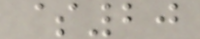$20
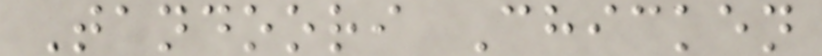Tandoori Chicken
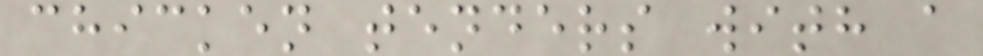chicken tenders with a
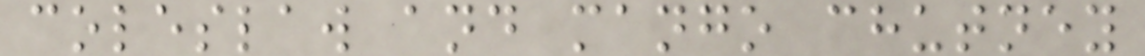coleslaw and mango chutney
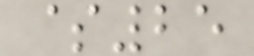$25
